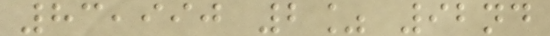83,990 2% 92nd
